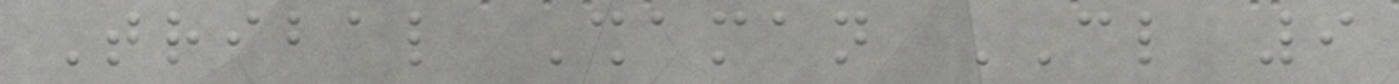Tribal Shaman CL 9
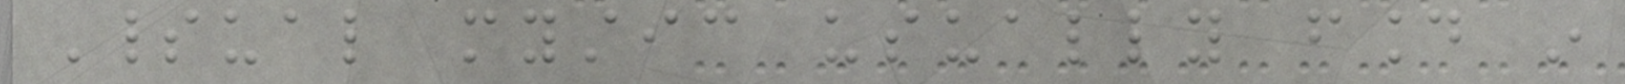Spiritual mystic usually found in
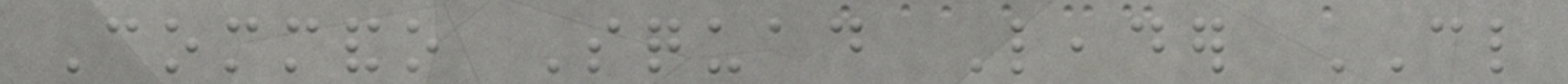Commando Squad Leader CL
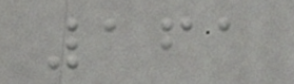161
